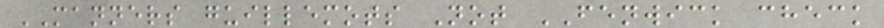MANNERS guillemots Not FENWICK check
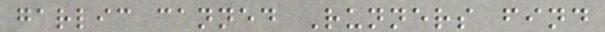garlic canned Runners find
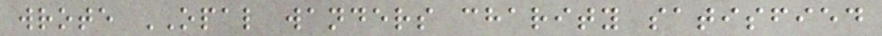wrote OPAL wanders charity satisfied
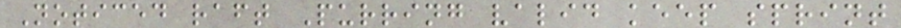Noticed raft Purring valid keep sprint
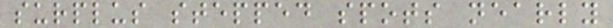surplus stepped spots nearly
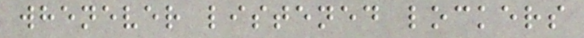whenever listened lockers
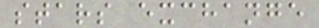stars exchange
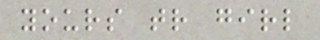yours tr girl
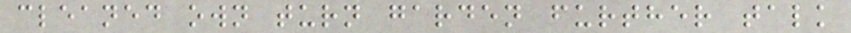cleaned own turn garden further talk
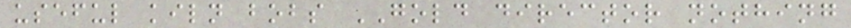useful kiln bobs GOLD director nothing
